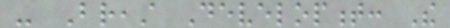- Breast Development: The
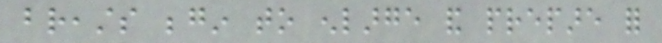breasts begin to enlarge and prepare for
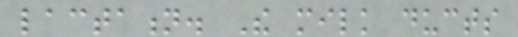lactation. The milk ducts
